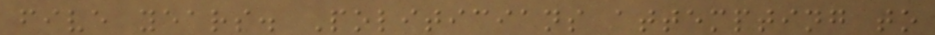five years. Politicians attempting to
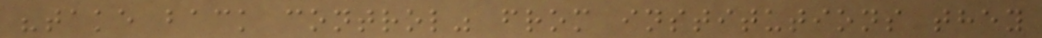"take back control" from institutions they
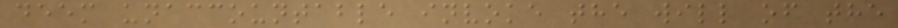deem unaccountable invoke the will of the
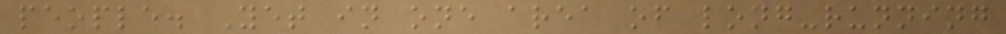people. Yet in one area of long-running
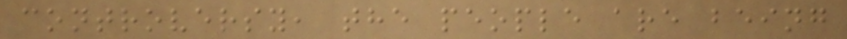controversy, the people are being
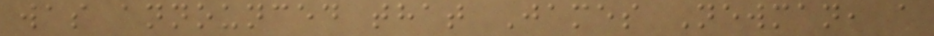was announced that James Newman, a
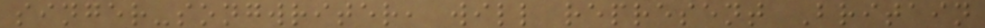singer-songwriter, will represent Britain
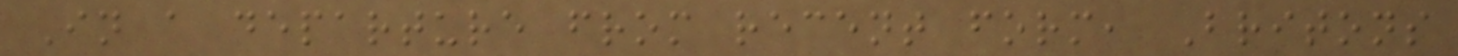In a departure from recent form, Britons
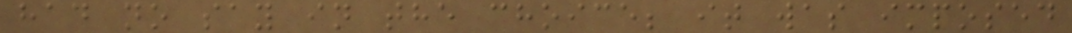had no say in the choice; it was imposed
